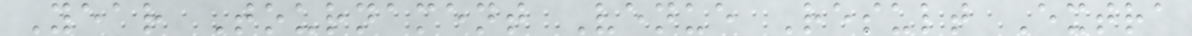Year Tournament Venue Result Extra
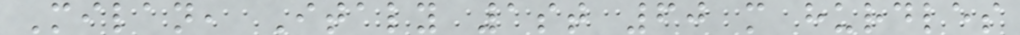Milan, Italy 1st 60 m hurdles
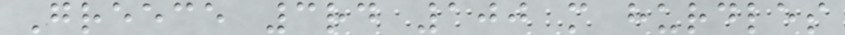Greece 3rd 100 m hurdles
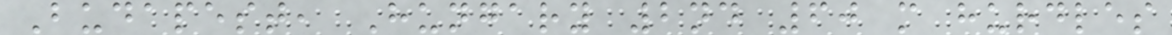Budapest, Hungary 2nd 60 m hurdles
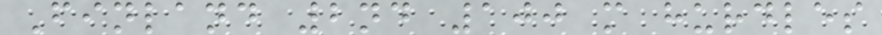Finland 2nd 100 m hurdles
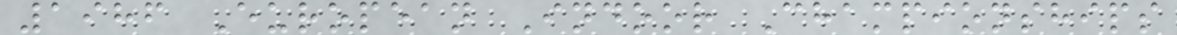1986 European Indoor Championships
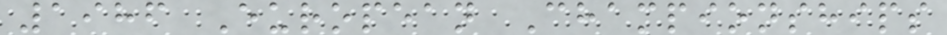1986 European Championships
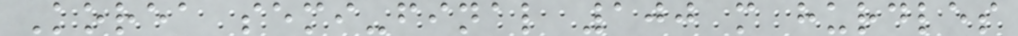Korea semi-final 100 m hurdles
